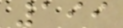199
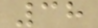38
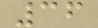36
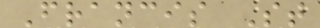Francis St
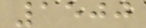1500
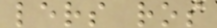lers ros
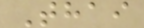Thai
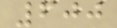600
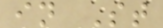in St
